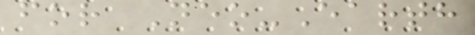for Neo-Earth
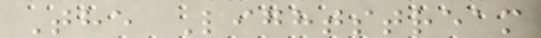The Lightstream
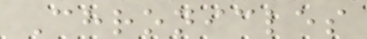Chronicles
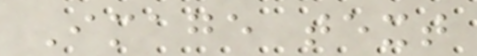Image text
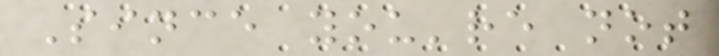Since you're not
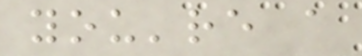you're a
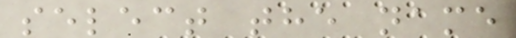select the name
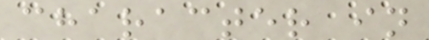character in
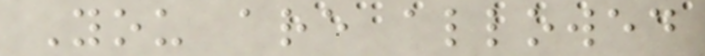You are allowed
